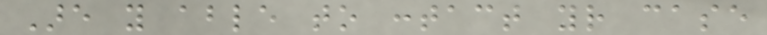Are you able to contact your case
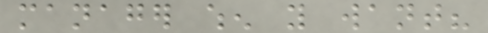manager when you want?
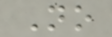No
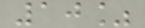10%
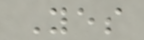Yes
